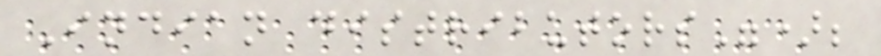Indian distributors");
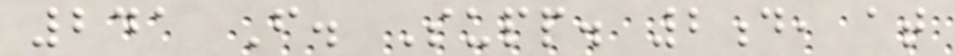241 F. Supp. 2d, at
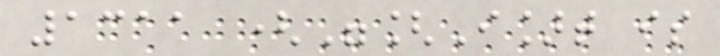1311 ("[I]t is
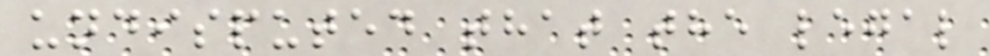undisputed that the legal
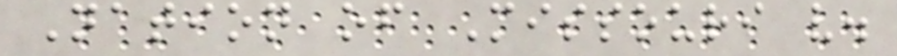Nation of Missouri v.
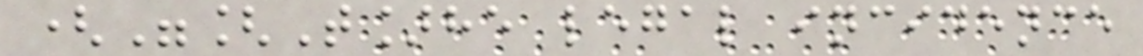("[T]he legal incidence
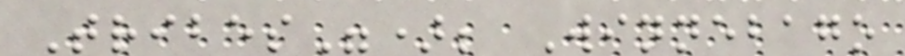Tribes"); Winnebago
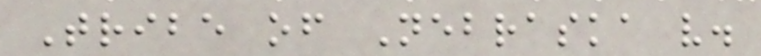Tribe of Nebraska v.
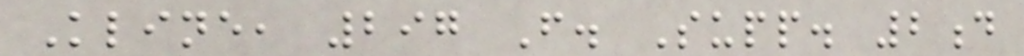Kline, 297 F. Supp. 2d
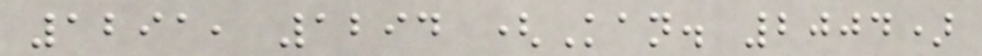1291, 1294 (Kan. 2004)
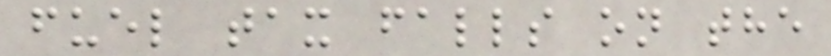fuel tax falls on the
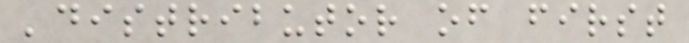'distributor of first
